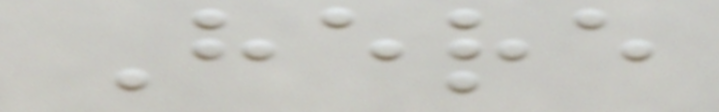Here
